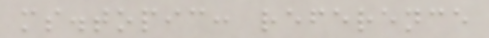ms.topic: reference
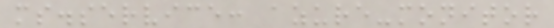ms.service: azure-monitor
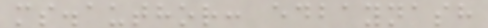ms.author: edbaynash
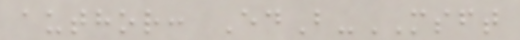author: EdB-MSFT
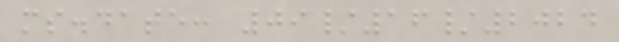ms.date: 09/16/2024
